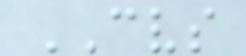CVS
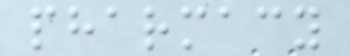pharmacy
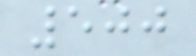500
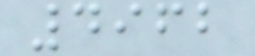4962
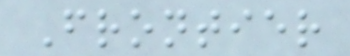Frontier
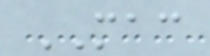MAC
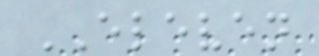ELEVEN
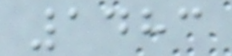1483
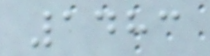1483
